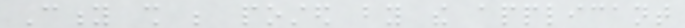City shall be posted by the applicant
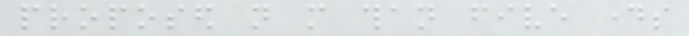proposed not more than five days
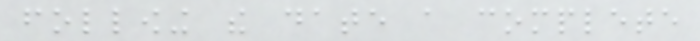following the date a complete
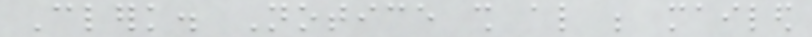Clerk. Notice shall also be mailed
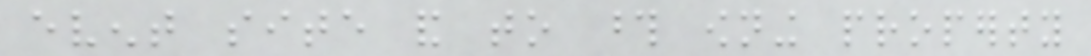event site and to those owning property
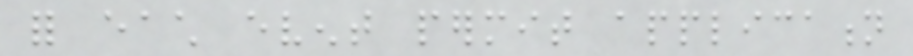for each event permit application
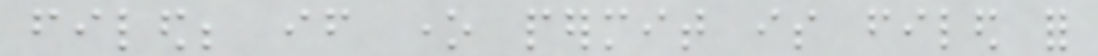filed; if one permit is filed for
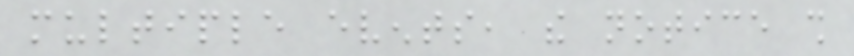multiple events, the notice shall
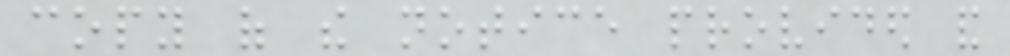copy of the notice provided and
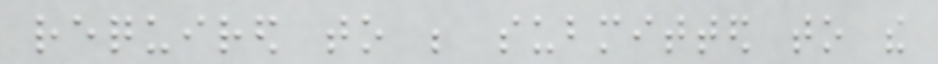required to be submitted to the
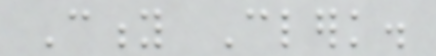City Clerk.
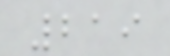219
